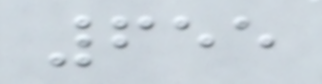655
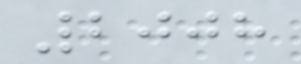2008
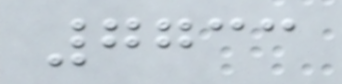7733
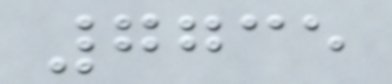7735
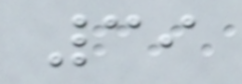39
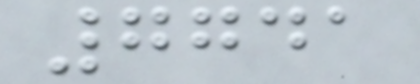7741
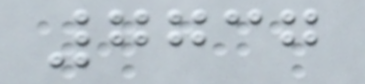7737
